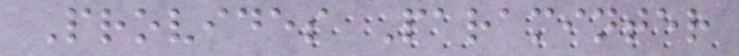Provides Paraminter
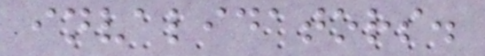invalidators.
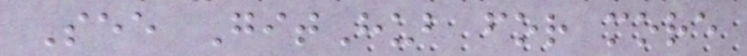See GitHub for more
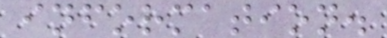information.
